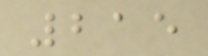215
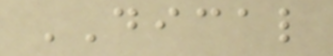DICAL
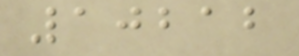10212
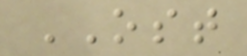OST
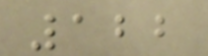122
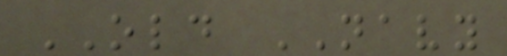OLD NAVY
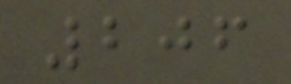206
